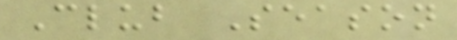Club Season
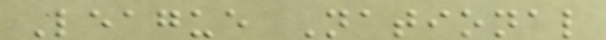League National
